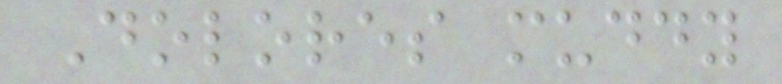Dolores muddy
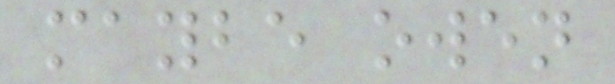maybe owen
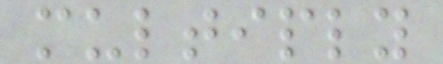multiply
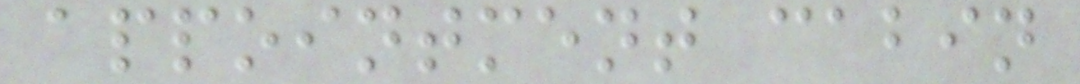appointment cabin
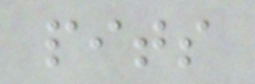pits
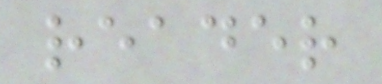reader
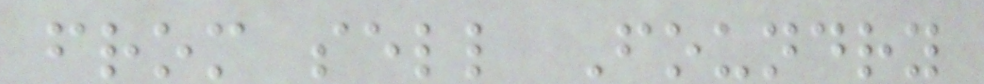from sell Foundry
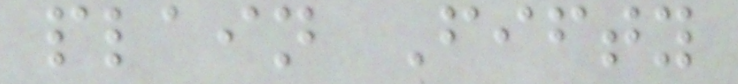plain Fifty
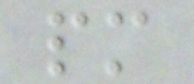pm
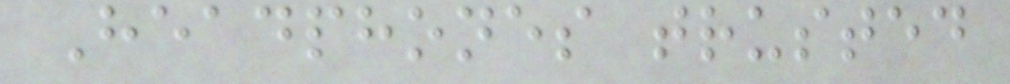Headphones trusted
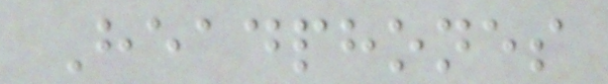Headphones
